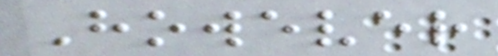However
